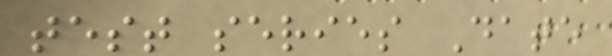test series Date
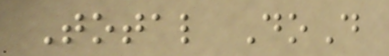Total DoD
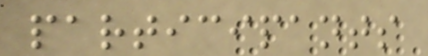participants
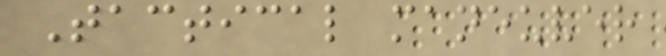Tactical maneuver
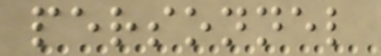personnel
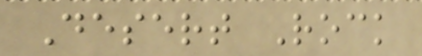Desert Rock
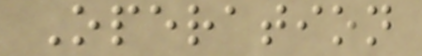Operation
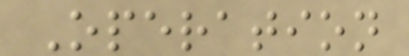Operation
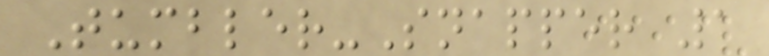Tumbler-Snapper 1
